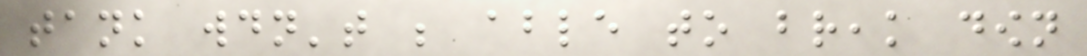tank wouldn't be able to break down
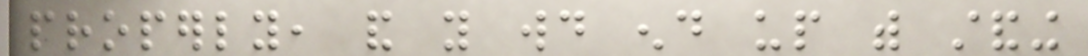properly, and you would end up with standing
